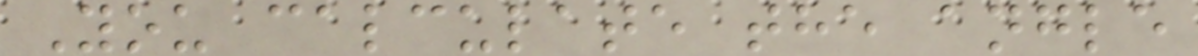You calculate the angle
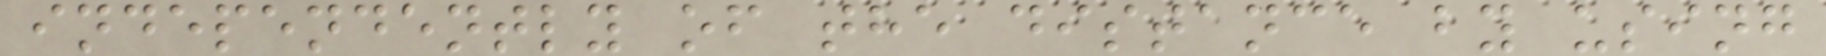independently of the distance by using
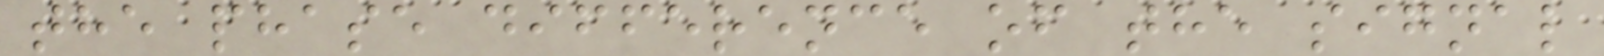the phase difference of the signal
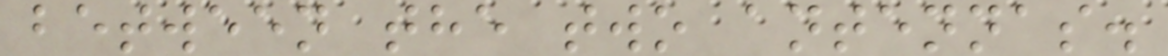between the two antennas.
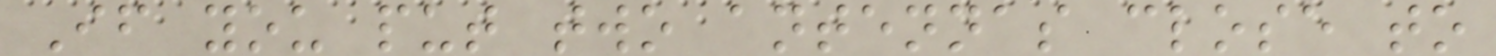If you put two antennas close to
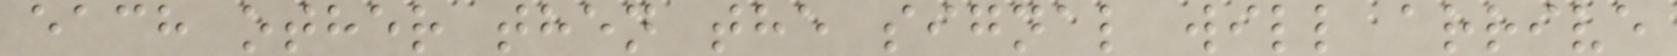each other then the signal will arrive
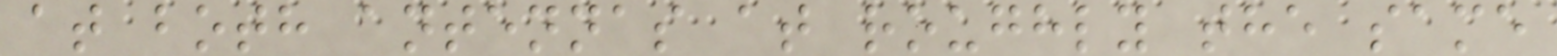at both antennas at roughly the same
